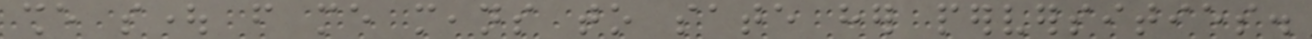she sought from me means to sate her perversities.
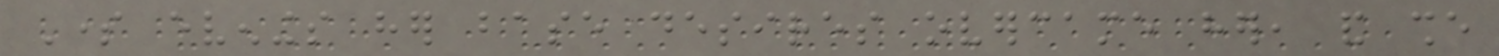Some evenings her base desires overcame her, and she
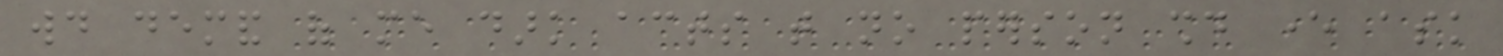would demand of me dark acts that no person should ever ask
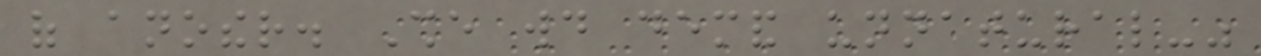of another. She would demand unnatural-"
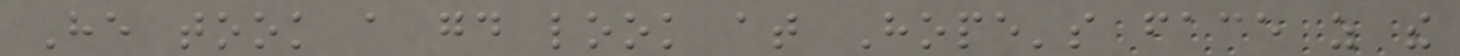He took a good look at Hope's face as the
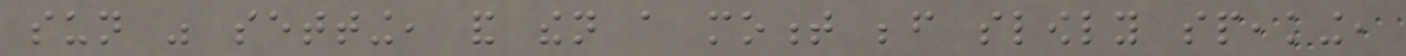sun was setting, and then a moment before slowly speaking,
